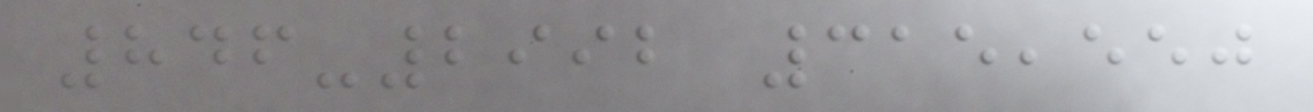846-2992 315,550
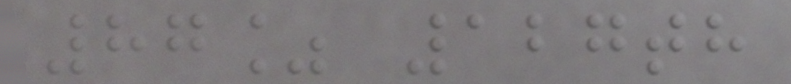87% 127th
